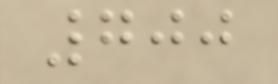700
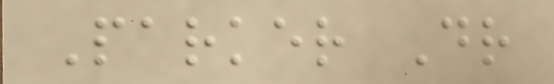Parker Dr
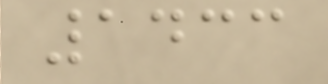1433
